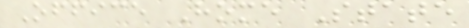Office Home State
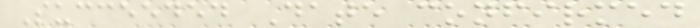Succeeded Date confirmed
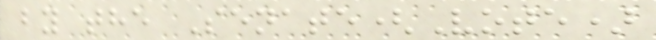by the Senate(Vote)
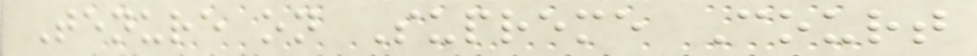Tenure on Supreme Court
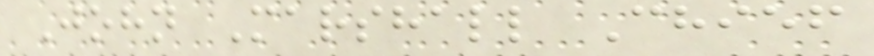John Marshall Chief
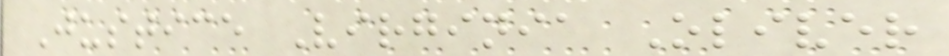Justice Virginia Oliver
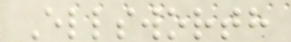Ellsworth
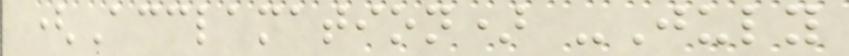(Acclamation) -July
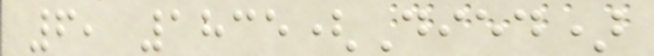6, 1835(Died)
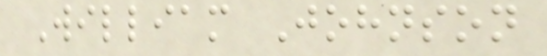William Johnson
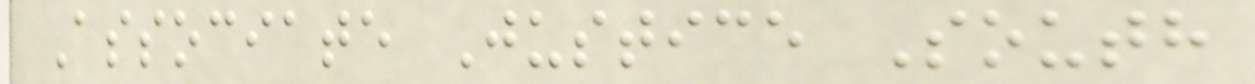Associate Justice South
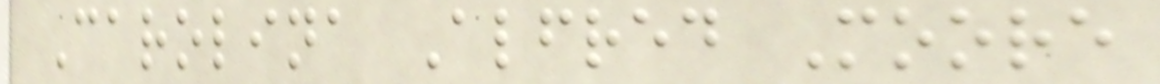Carolina Alfred Moore
